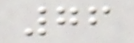76
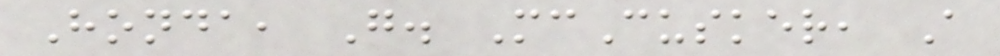Honda, G. McCusker, A
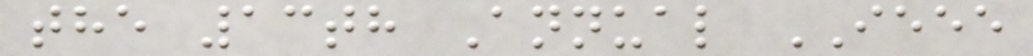the 13th Annual IEEE
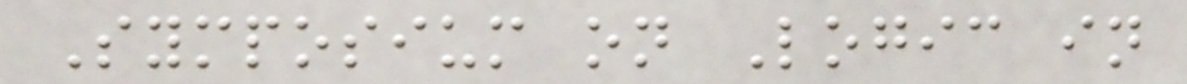Symposium on Logic in
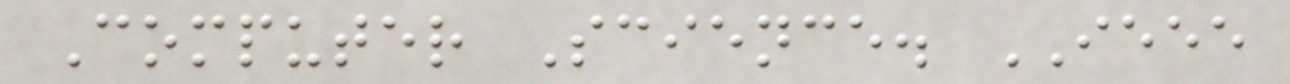Computer Science. IEEE
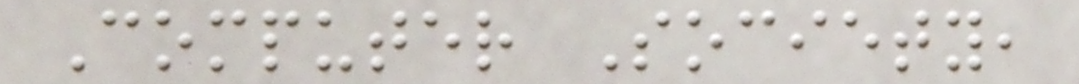Computer Society,
